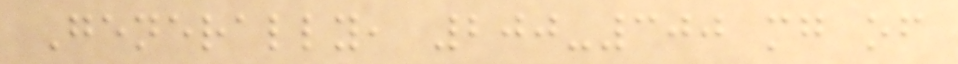Generally, 200-300 mg of
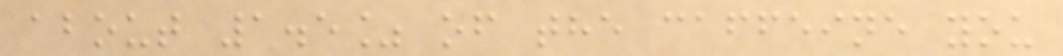about 1.5% of the caffeine you
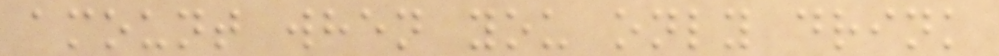amount when you only drink
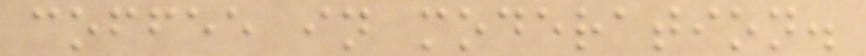coffee in moderation.
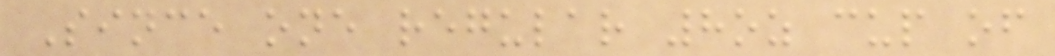Since one regular 8oz cup of
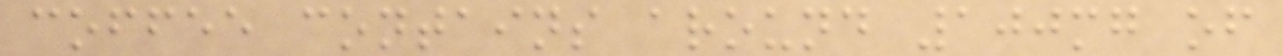coffee contains around 100mg of
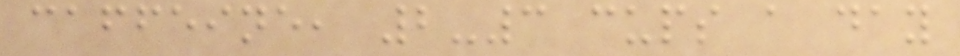caffeine, 2-3 cups a day
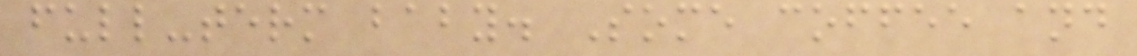full-term baby. Some coffee and
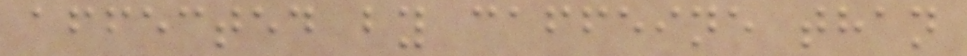affected by caffeine than
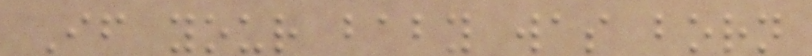If your baby was born
